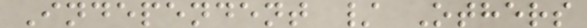Independent / Others
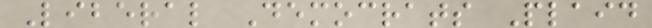Liberal Democrats Plaid
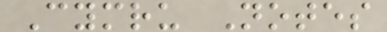Cymru Notes
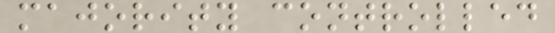majority controlled
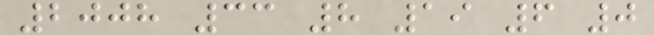2008 33 8 19 6 0
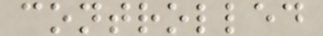controlled
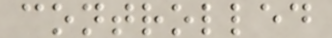controlled
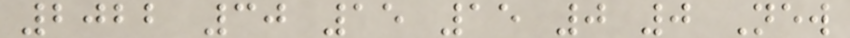2022 30 15 15 0 0 New
